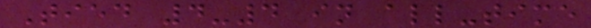Tied 4-4 in all-time
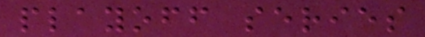playoff series
